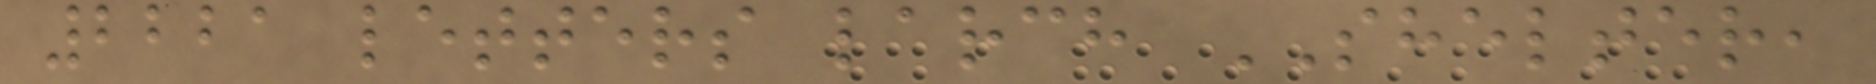2221 letters larch SHELTER,
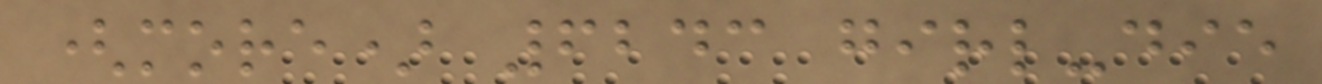(more) 6243 girl-die
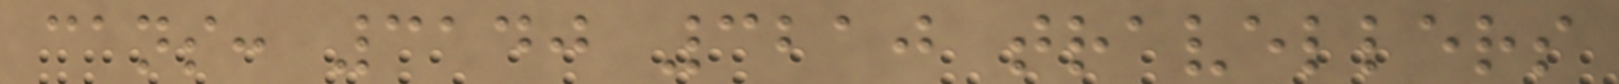cans: 3140 3210 travellers
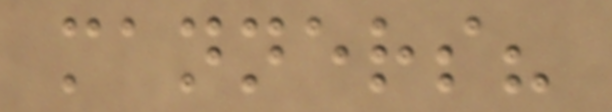manners?
